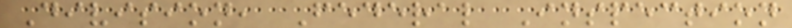Division, Federal Inspection
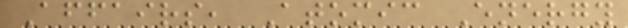Affairs, Atomic Energy
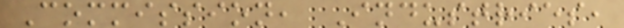Commission, Industries,
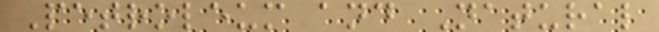Petroleum and Natural
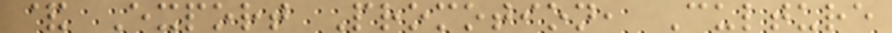& Export Promotion, Culture
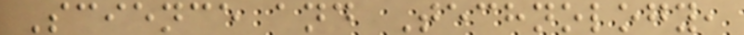Science and Technology,
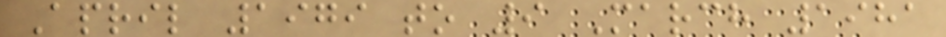April 1979 to 9 March 1981
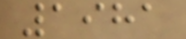1981
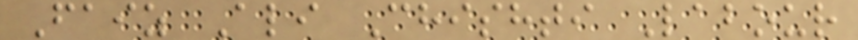Faiz Ali Chishti Labour
